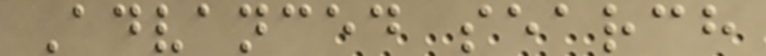Advanced search
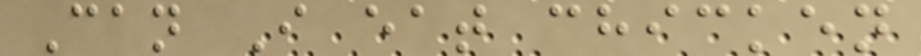Can I eat chicken
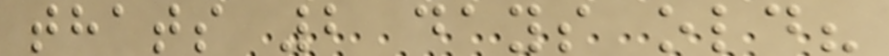thats 2 days old?
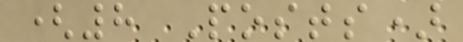(8 Posts)
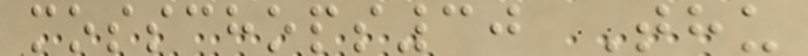mosschops30 Thu
